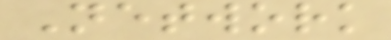Network
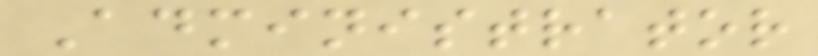Administrator
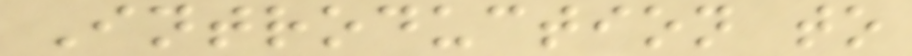Introduction to
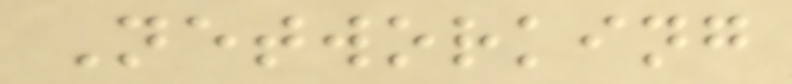Networking
